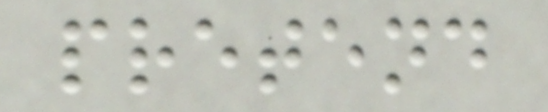pretend
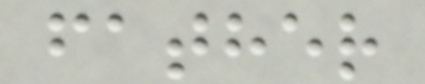father
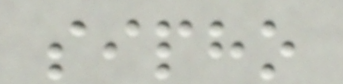sipho
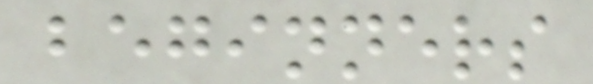beginners
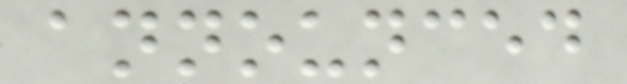announced
